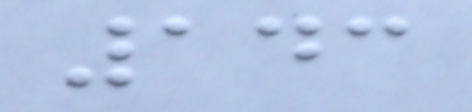143
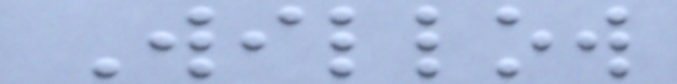Willow
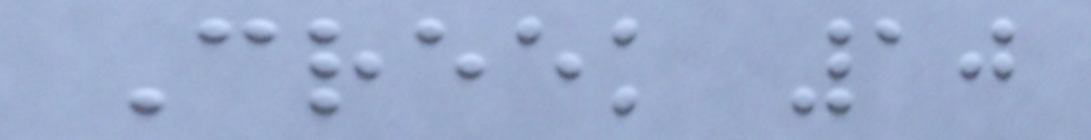Creek 10
